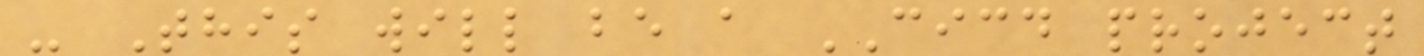- This will be a CICD project
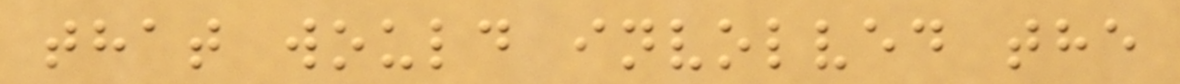that would involved the
